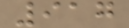917
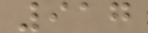917
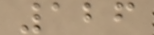126
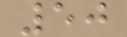50
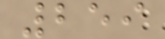259
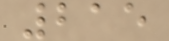215
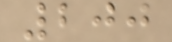200
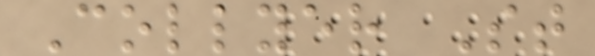Collyer St
